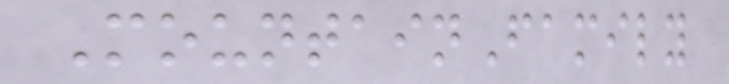MountainFamily
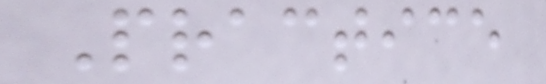Practice
